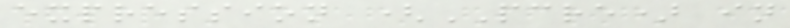expression (PCRE) in
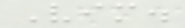Vim.
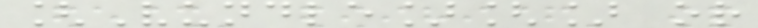[Vundle][] or
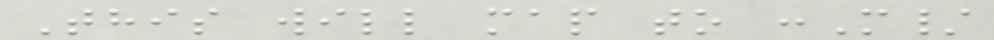This will map to :M/
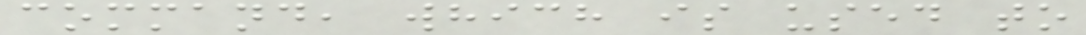command, which is used to
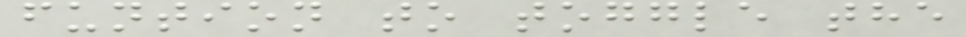funtion to toggle the
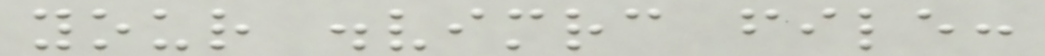your .vimrc file:
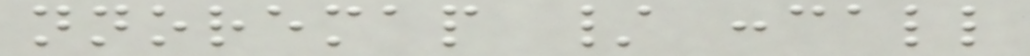nnoremap / :call
